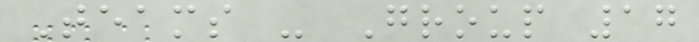Teams - Group 17
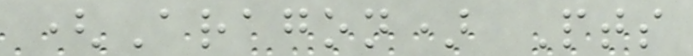(Aragon) Pts
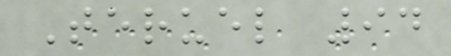Teruel 94
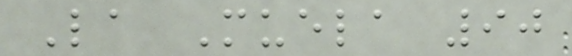La Muela 90
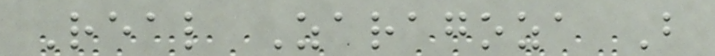Real Zaragoza B
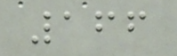166
